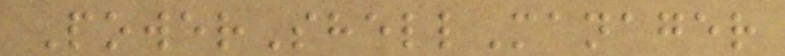PowerShellManager
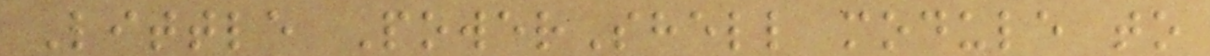Little PowerShell module to
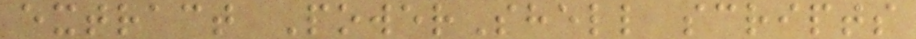extract PowerShell scripts
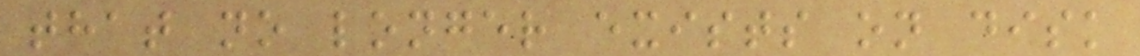that no longer exists on disk
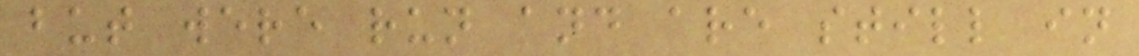but were run and are still in
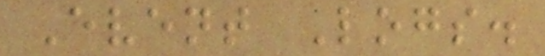Event Logs.
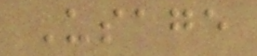Usage
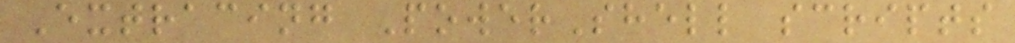Extracing PowerShell scripts
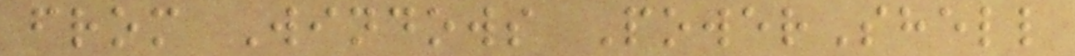from Windows PowerShell
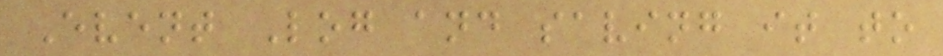Event Log and saving it to
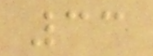33
